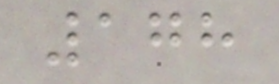178
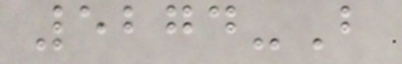5274-B
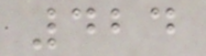424
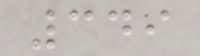349
